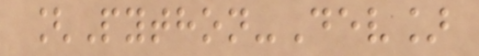[Python-Dev]
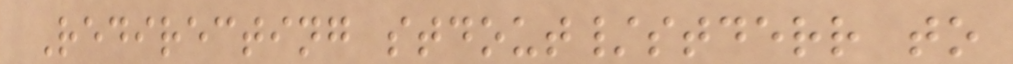Redirecting stdout/stderr to
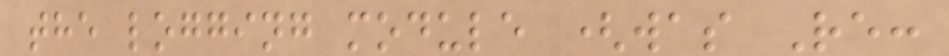the logging module (was Re:
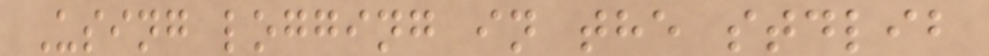Using logging in the stdlib
